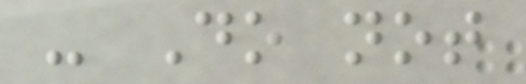- Do not
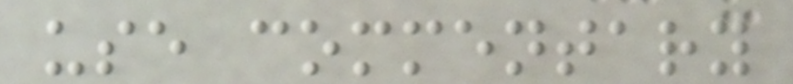use commentary
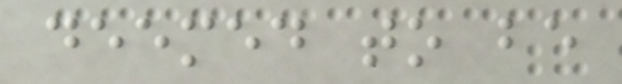deemed to be
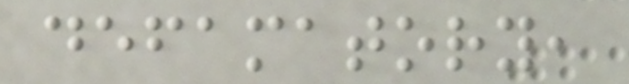defamatory,
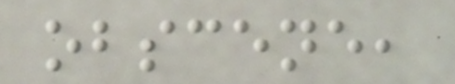obscene,
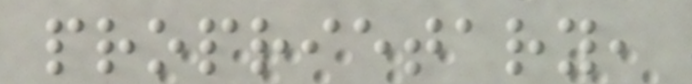proprietary,
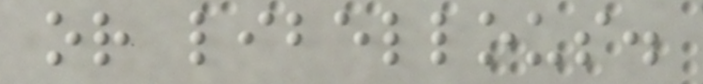or libellous.
